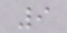9
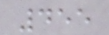455
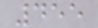455
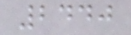2440
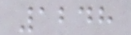1248
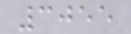3055
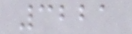3221
